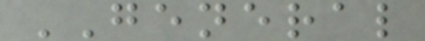GENERAL
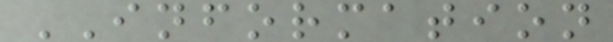INFORMATION
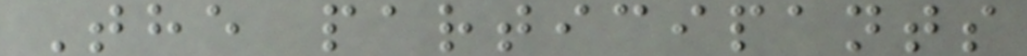The participants
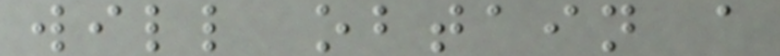will obtain a
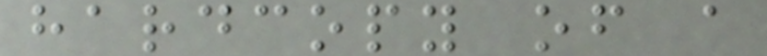hardcopy of a
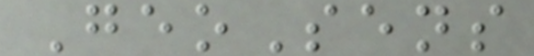GeoSens
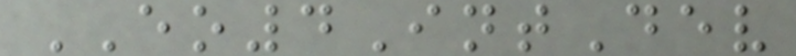EO4IntDev
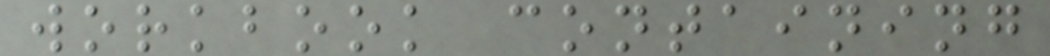workbook containing
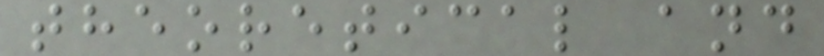theoretical and
